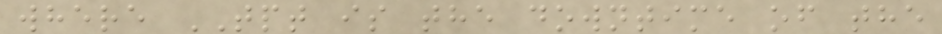where TPT is the downtime of the
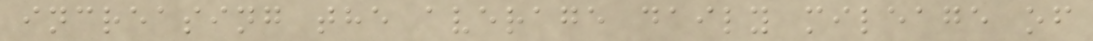increasing the average daily mileage of
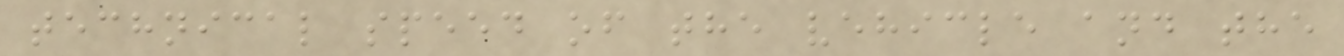technical speed of the vehicle and the
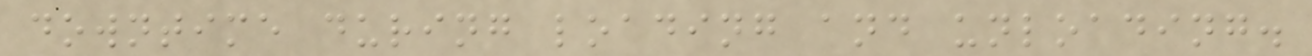downtime during loading and unloading.
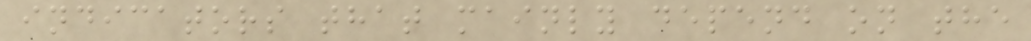indicators that mainly depend on the
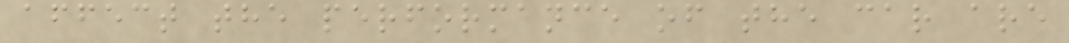affect the performance of the car are
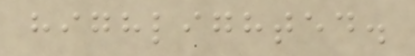highlighted.
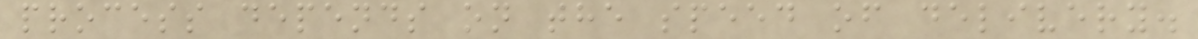process depends on the speed of delivery.
